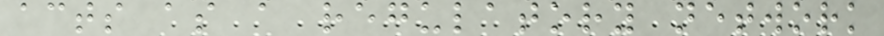acts as a regulatory network
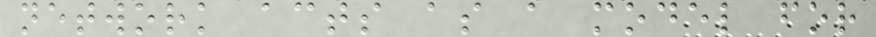network acts as a model for
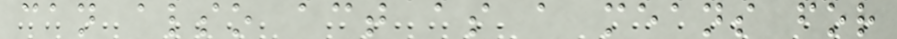can also act as a means for
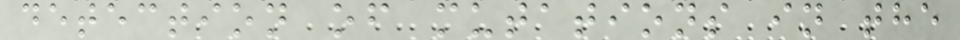detection of mutations in the
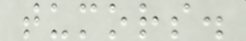tumors.
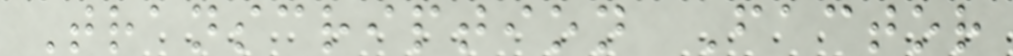Transcription Factor
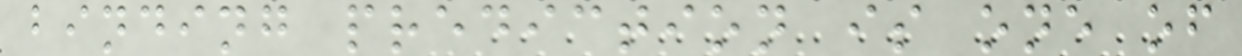binding prediction is one of
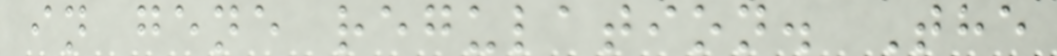in gene regulation. The
